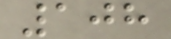108
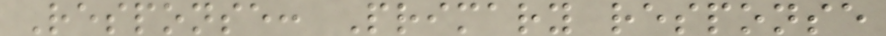Response: Primary response
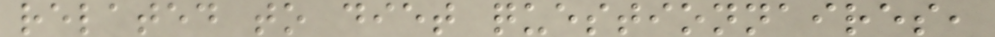related to diet questionnaires,
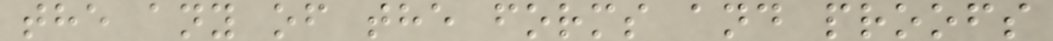the any of the forms and proofs
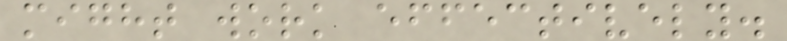might work effectively.
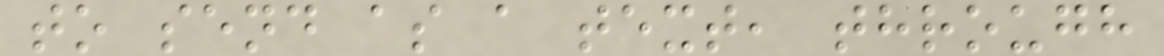to send as a text, through
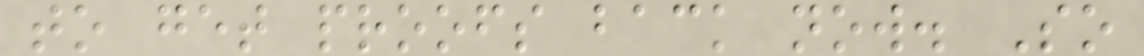to get proofs back now. So
